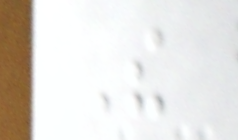The
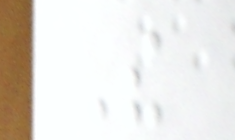The
